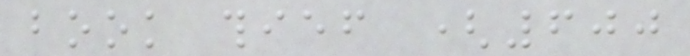book thief (600
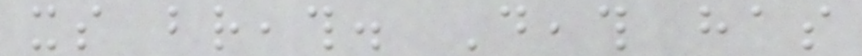its breath. Death has
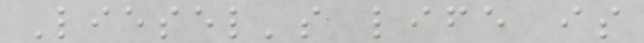Liesel's life is
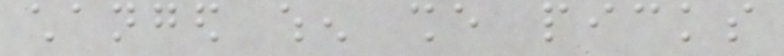changed when she picks
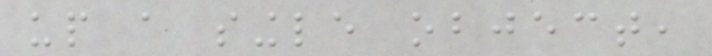up a single object,
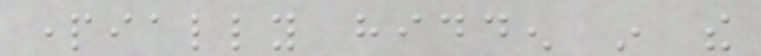partially hidden in the
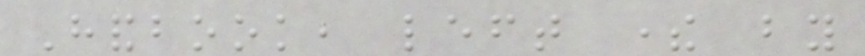Handbook, left there by
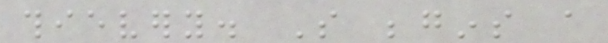thievery. So begins a
